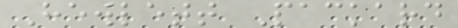Hewlett Packard
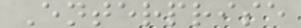Enterprise
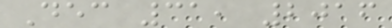Dec 31, 2016
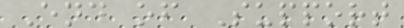End of Support
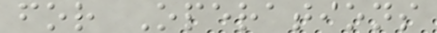for Operations
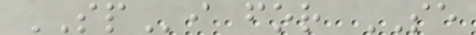SPi for SE
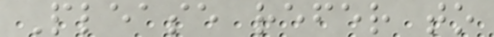Please refer to
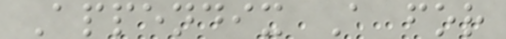Appendix A for
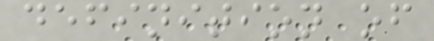definition of
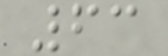63
